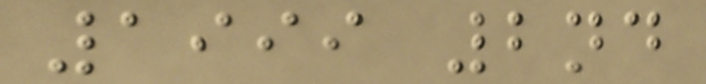1999 2nd
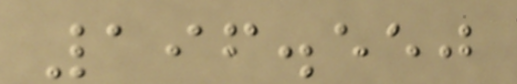196.550
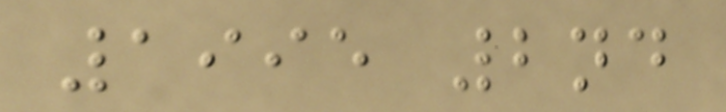1995 2nd
